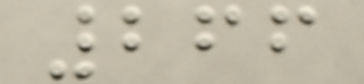266
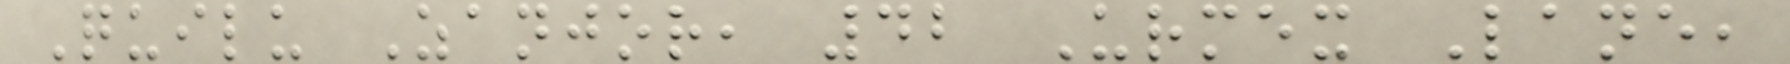Quilu Zanjor, 42 Urmex Lane,
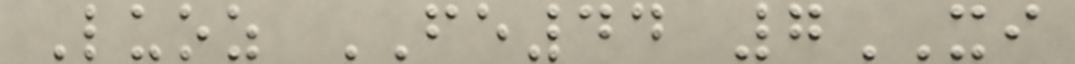Luoz FE44 7XI
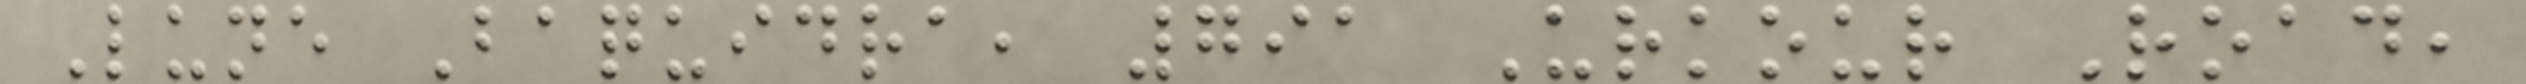Lune Baquidra, 791 Urkour Road,
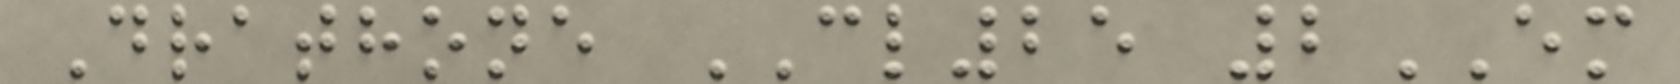Drathone CL25 2EM
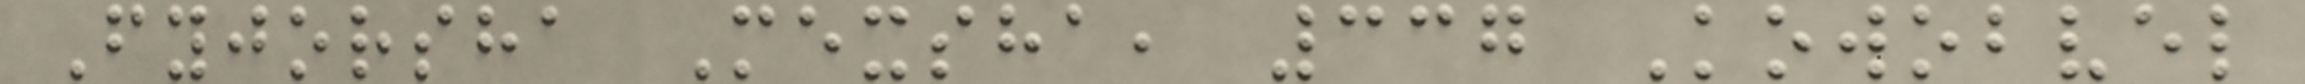Fyjorsha Mexsha, 337 Kowobvel
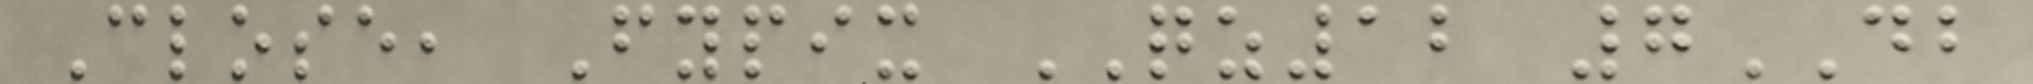Close, Fypix QZ12 7DB
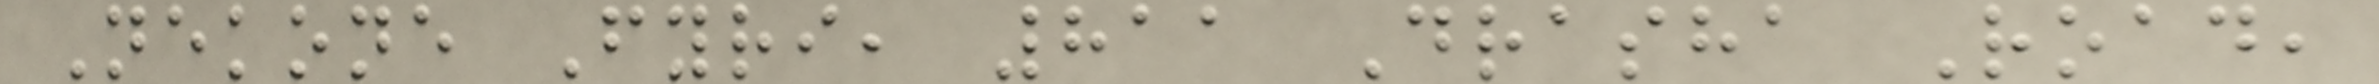Nekone Fyri, 811 Drasha Road,
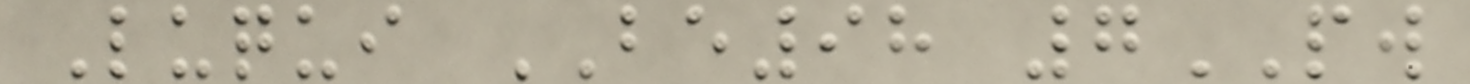Luqui BE98 7PW
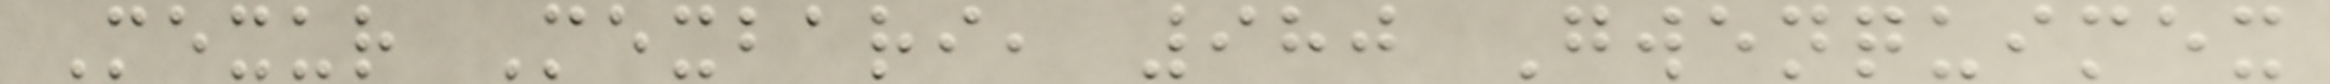Mexur Mexbari, 980 Gwenquimex
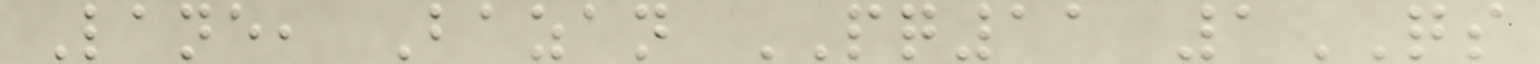Lane, Bazan PQ11 1QS
